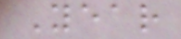Year
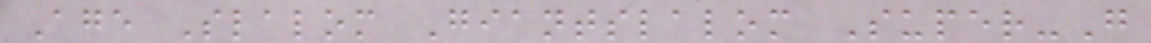Age Slalom Giantslalom Super-G
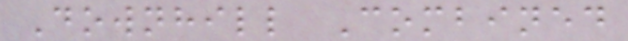Downhill Combined
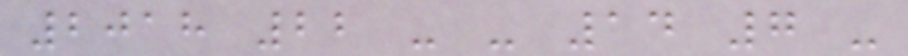2018 22 - - 14 7 -
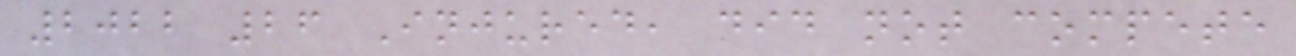2022 26 Injured, did not compete
